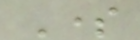Some
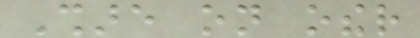Share on other
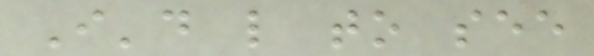I'd like to see
